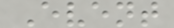Event
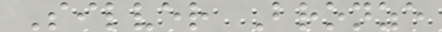Silver Bronze
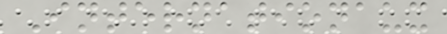Internationaux
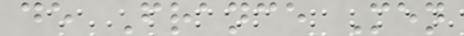de France Men
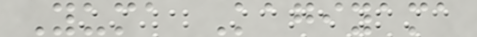Yuma Kagiyama
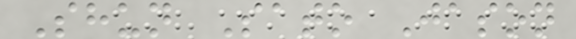Shun Sato Jason
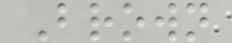Brown
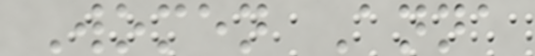Women Anna
